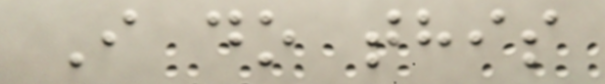I do this
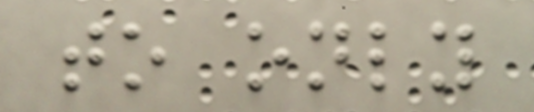to only
